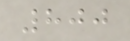800
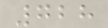728
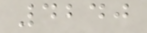4240
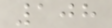108
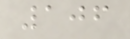106
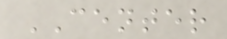CENTER
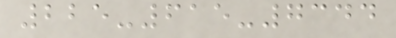225-615-7344
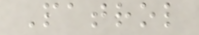Patrol
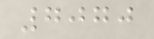7070
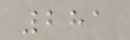281
